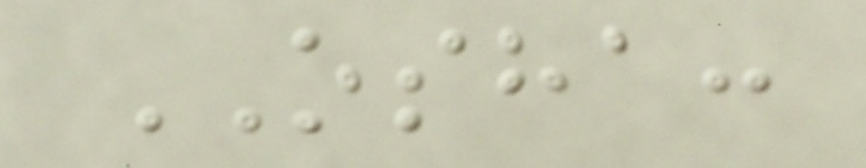OSHA:
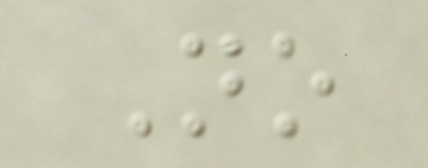No
